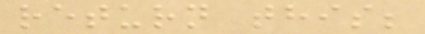return this;
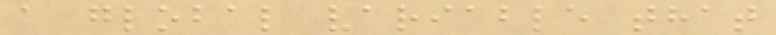a global variable that
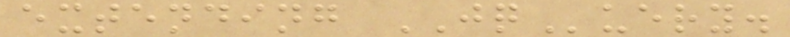extending JQuery.
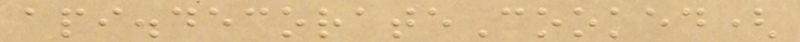api.decorateCooked(
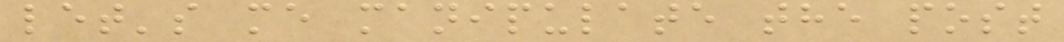let's me manipulate the post
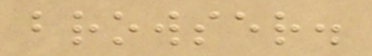browser.
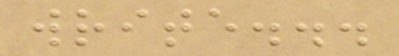write...
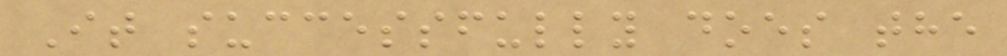It successfully does the
